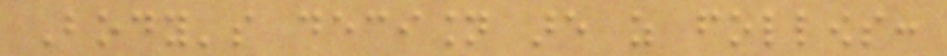Body's decision are as follows:
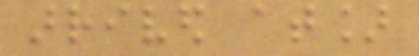arrived at]
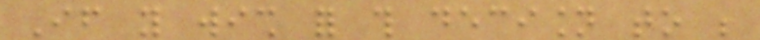If you wish for this decision to be
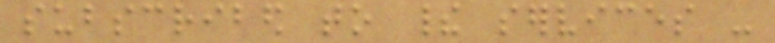subscribed to their services -
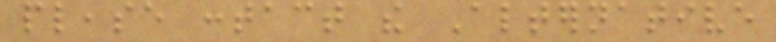please contact the Alternative
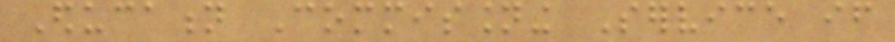Education Commissioning Service if
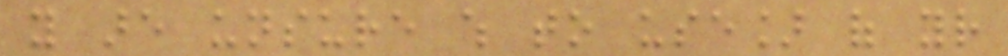you are unsure which to use] of your
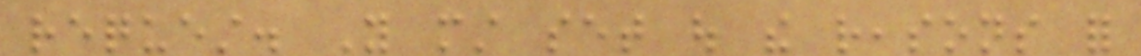request. You must set out the reasons for
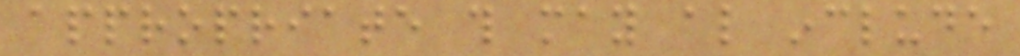appropriate this may also include
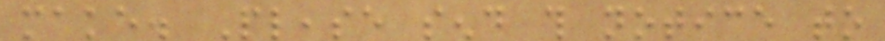make. Please send this notice to
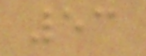53
